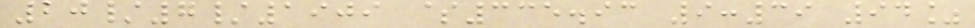20/7/1909 $335.93 9:39 94%
